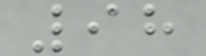98
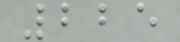225
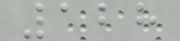128
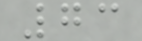73
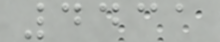4431
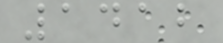1412
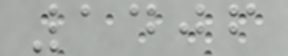1406
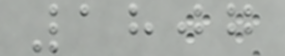1807
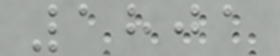1801
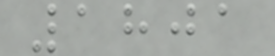1801
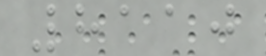8110
